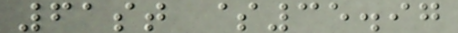61st $35.97
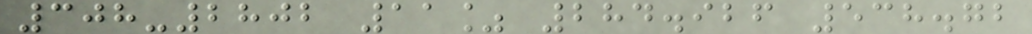308-2802 11% 284.926 538.72
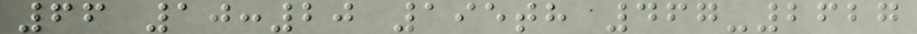66 10:20 195th 467-2627
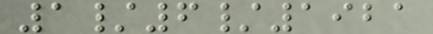1/6/1921
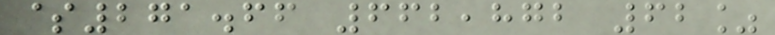$271.66 662,872 62%
